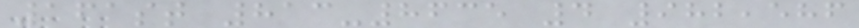161st 813-8635 4 982,586
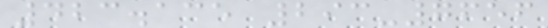423.135 293-7656
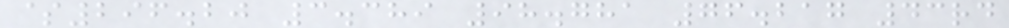$296.20 3.389 98.781 76.217 43rd
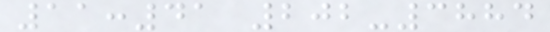11:41 202-3884
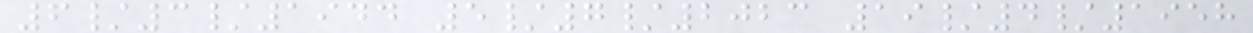6/3/1944 5/7/2023 19/4/1958
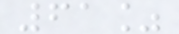61%
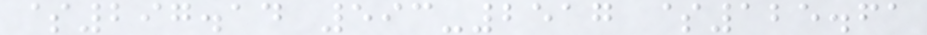$297.14 593-2517 $125.61
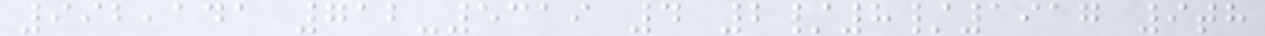992,141 712-5319 4 2/8/1917 9th
